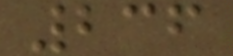236
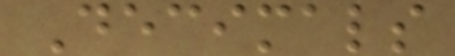Decimals
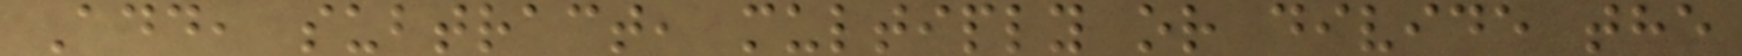Add, subtract, multiply or divide the
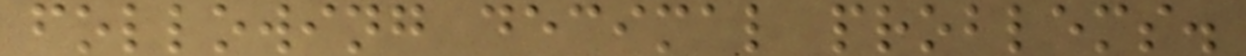following decimal problems.
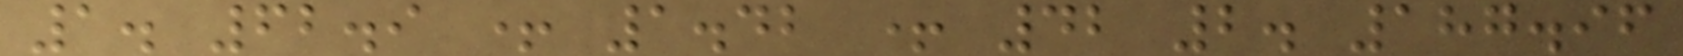1. 62.9 + 1.42 + 42 2. 187.96
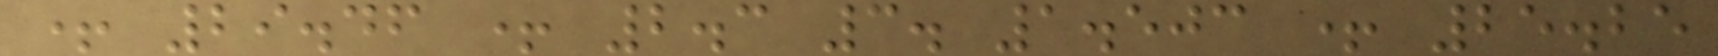+ 29.46 + 2.3 3. 1.503 + 25.25
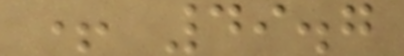+ 49.7
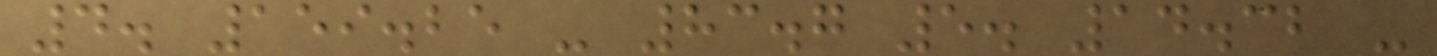4. 159.25 - 83.7 5. 14.32 -
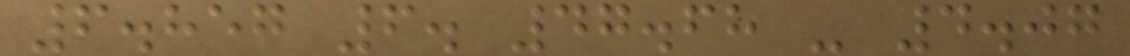6.857 6. 47.68 - 4.07
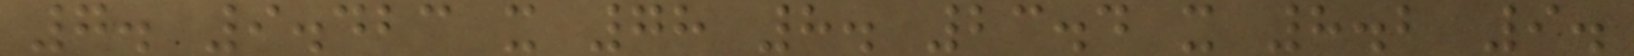7. 9.423 x 78 8. 23.4 x 8.2 9.
